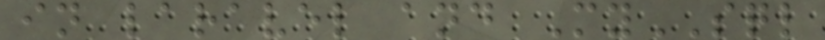in laravel and MySQL
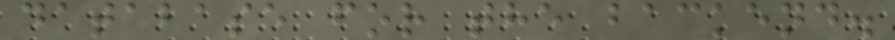database for the backend.
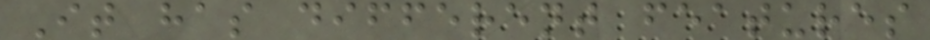It has different features
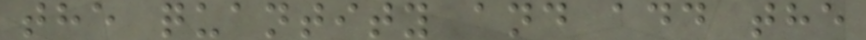the quantity and add the
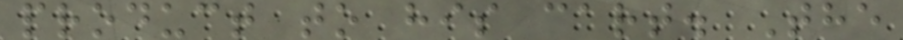product to his cart. The
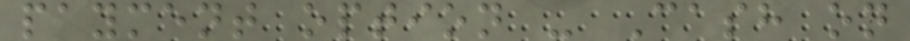payment option - Cash on
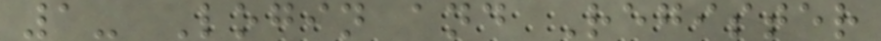1- Login and Register
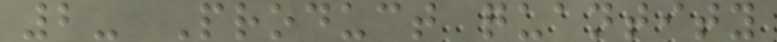2- Product quantity
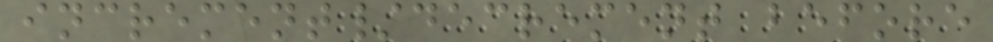increment/decrement before
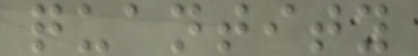quantity
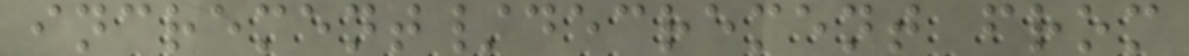increment/decrement from
